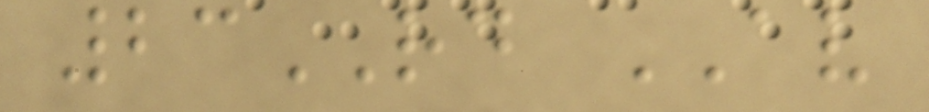23RD AV
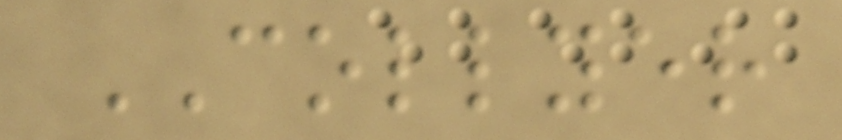COLLYER
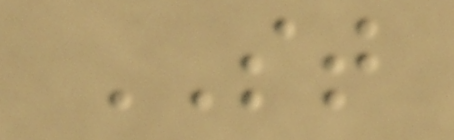ST
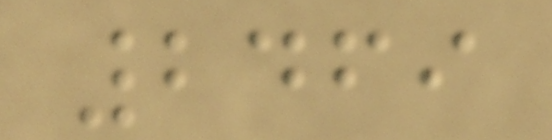2469
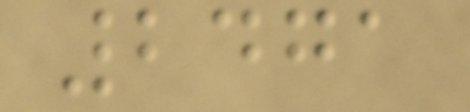2471
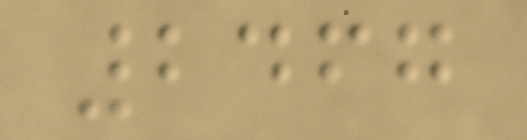2467
